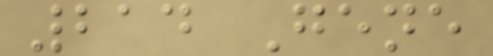214 Gene
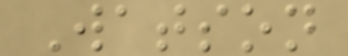Watson
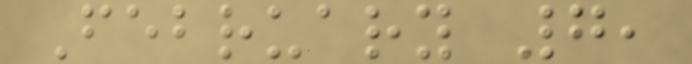February 7,
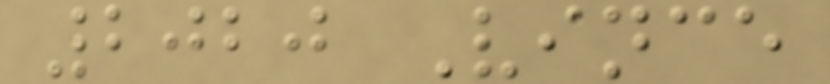2020 Vince
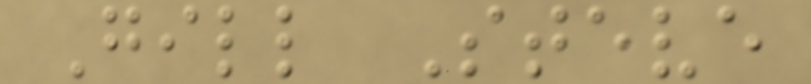Gill Steve
